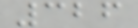326
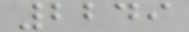2249
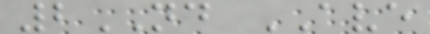2ND AVE
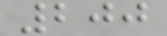200
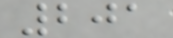201
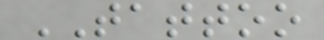TATTOO
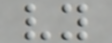vy
